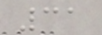31
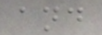and
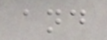and
